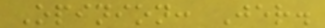Opinion: Jer.
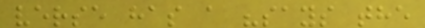verse has a "says the
